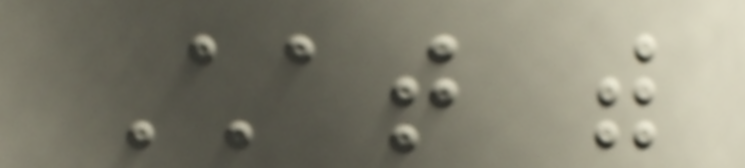Chat with
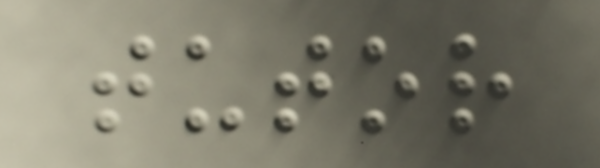tutor
